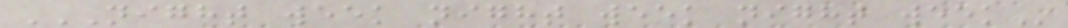NIGHT WEEK NIGHT WEEK NIGHT WEEK
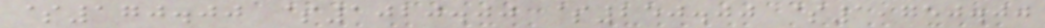$170.00 $1020.00 $250.00 $1,750.00
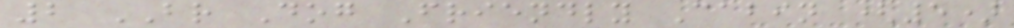2 BR Dog Friendly Cabin (5)
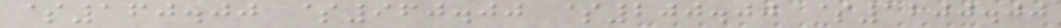$160.00 $960.00 $200.00 $1200.00
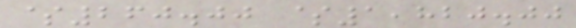$260.00 $1,820.00
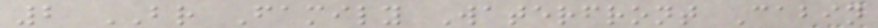2 BR Family Waterfront Cabin
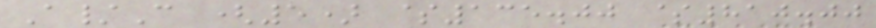A/C (5) $135.00 $810.00
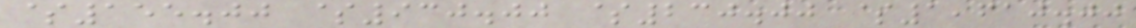$155.00 $930.00 $230.00 $1,610.00
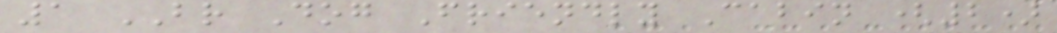1 BR Dog Friendly Cabin (2)
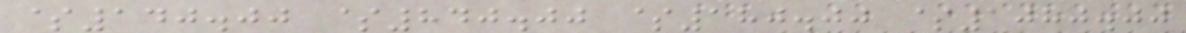$140.00 $840.00 $180.00 $1080.00
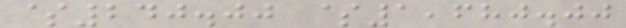$240.00 $1,680.00
